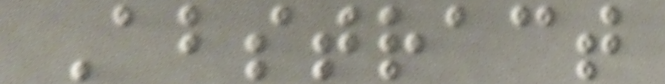Abstract
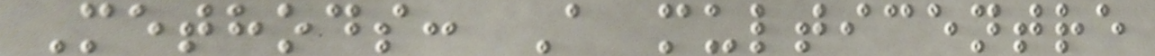Methods: A multicentre
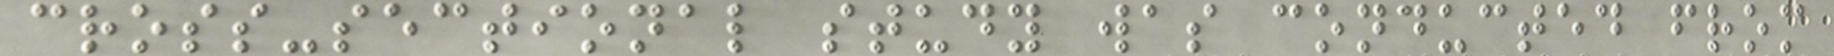cross-sectional study was conducted from
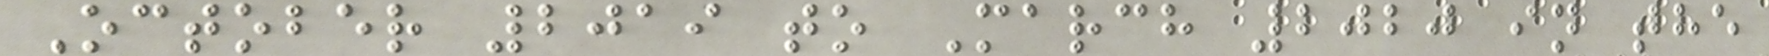October 2019 to March 2020 in the
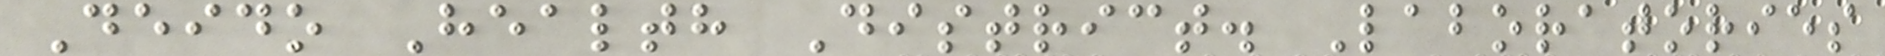Deido Health District. Laboratories
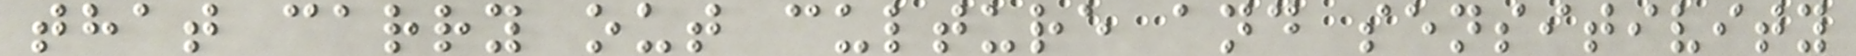that carry out culture and sensitivity
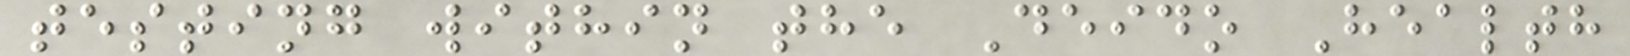testing within the Deido Health
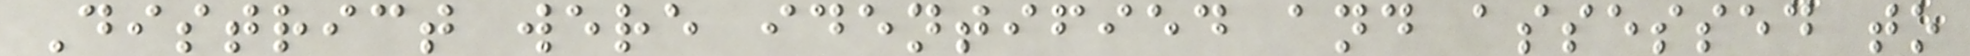District were identified and assessed to
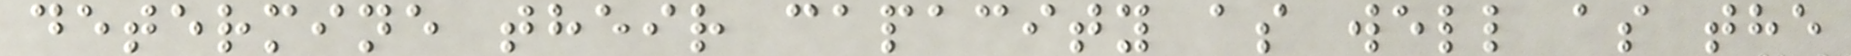determine their capacity as well as the
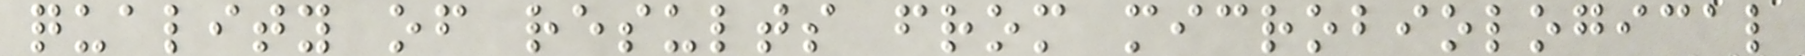quality of results from microbiological
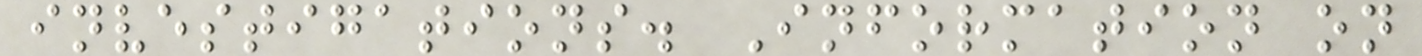investigations. Information on
